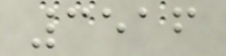3516
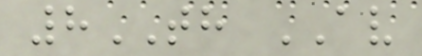8TH AV
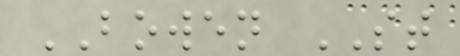BOWEN ST
